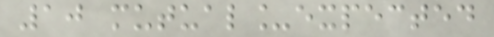10 mutual_expected
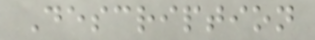Description
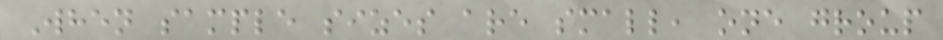When sample sizes are small, one group
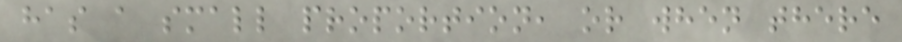has a small proportion, or when there
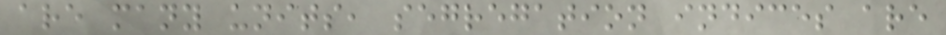are many units, segregation indices are
